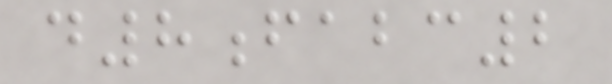d8fabc2
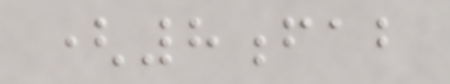(8fab
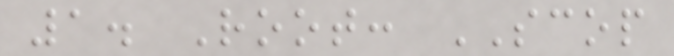1. Root: SCOP
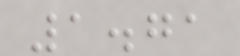1.71
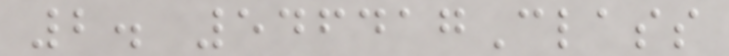2. 546417Class
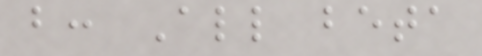b: All beta
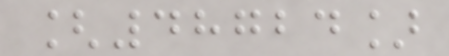[48724]
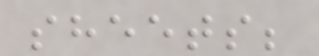sheets;
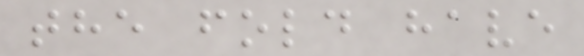the fold have
